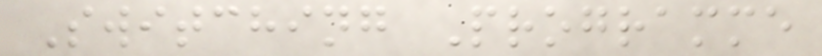Switching Programme
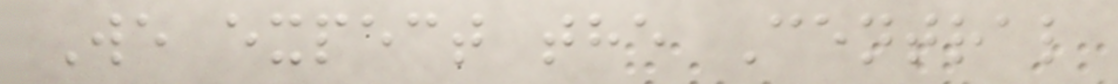We expect the Central
